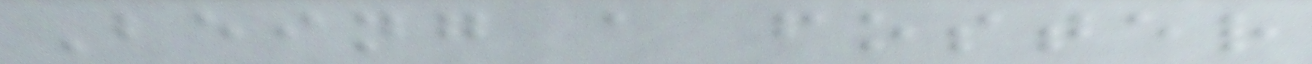Being a foster
